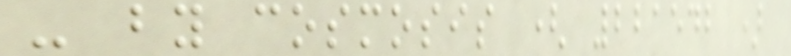- by cosmosis ( 221542 )
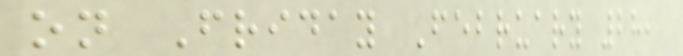on Friday February 28,
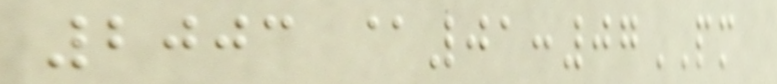2003 @01:07PM
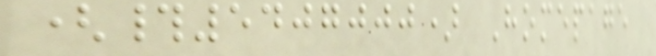(#5407000) Homepage
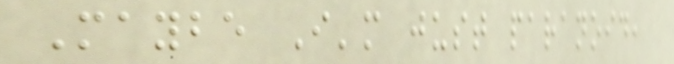Maybe I'm just paranoid,
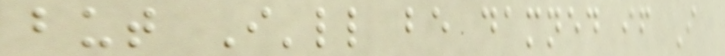but I'll be damned if I
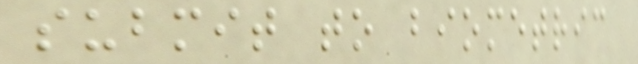submit to biometric
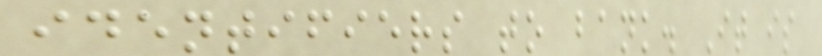identifiers to bank. It is
